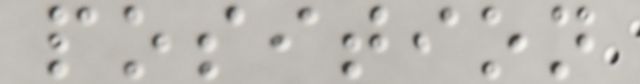position
